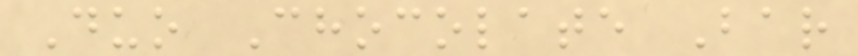Duo Chocolate Bar
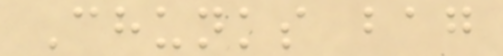Chunks bag
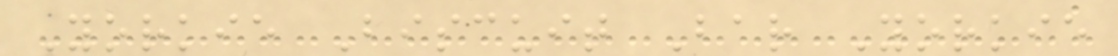Yorkie Biscuit Bar Yorkie
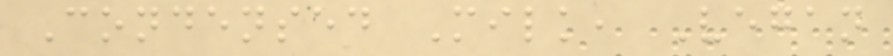Condensed Milk, Vegan
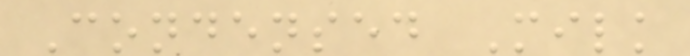Condensed Milk
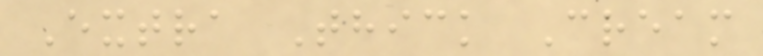Extra Thick Cream
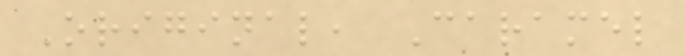Original, Caramel
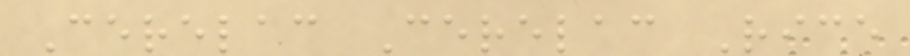Cerelac Cerelac Rice
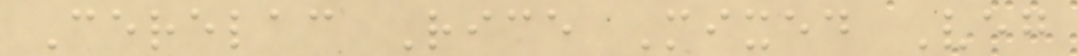Cerelac Rice Mixed Veg
